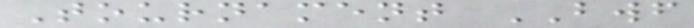Tournament BWF
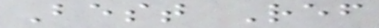Best Ref
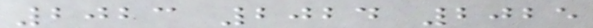2023 2024 2025
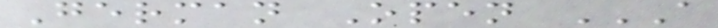German Open A
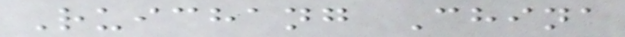Ruichang China
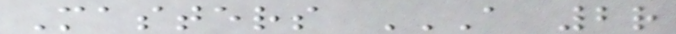Masters A 2R
